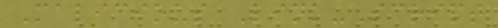Malicious Link-Script
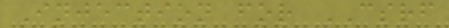Injection for CSRF
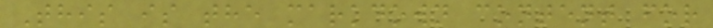This is the markdown content for
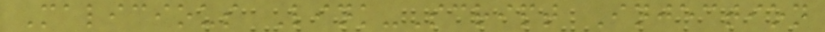Malicious Link-Script Injection
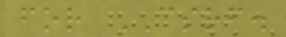for CSRF.
